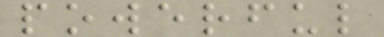powerful
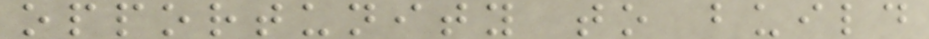opportunity to build
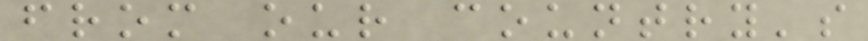from our country's
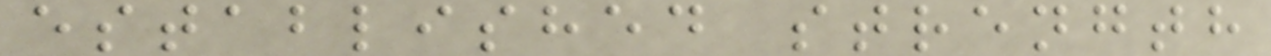established strength
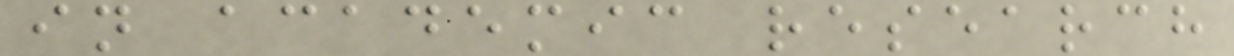in academic research
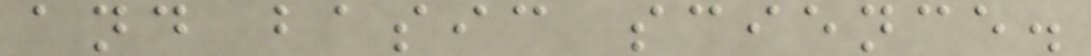and basic science.
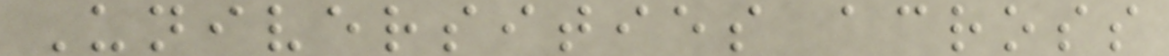Universities across
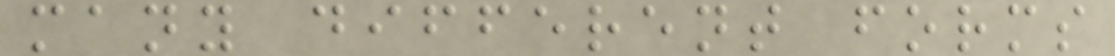many different forms
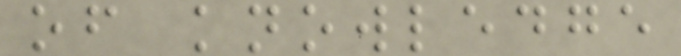of knowledge
